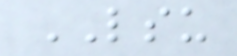LSU
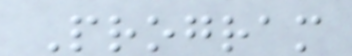Program
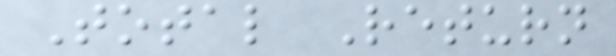Total Return
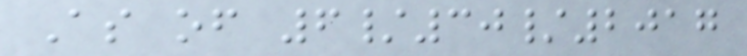As of 6/30/2017
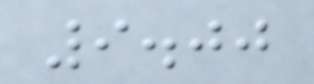9.00
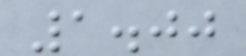1.00
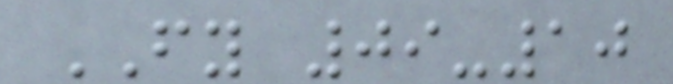FY 09-10
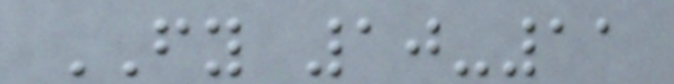FY 10-11
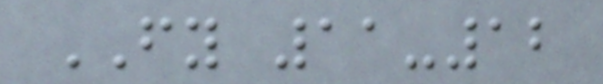FY 11-12
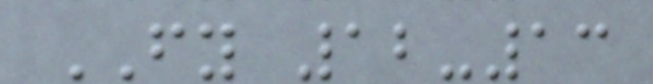FY 12-13
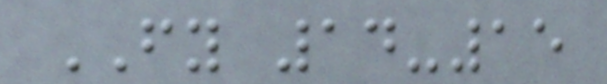FY 14-15
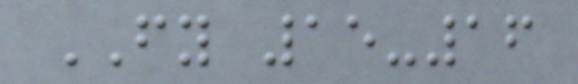FY 15-16
